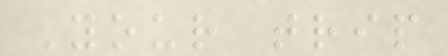Your trip
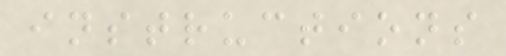instructions
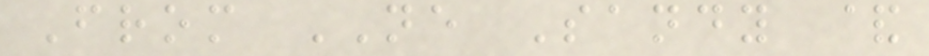From NE Sandy &
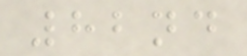82nd
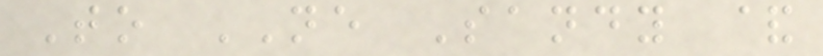To NE Sandy &
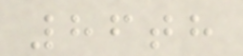86th
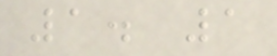1. 1
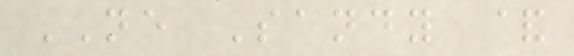NE Sandy &
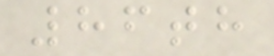86th
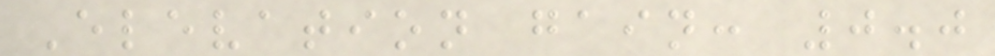Elevation gain: 0.0
